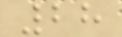28
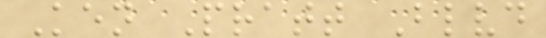Ken Pratt Blvd
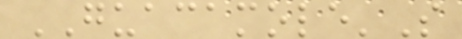GUACAMOLE'S
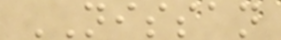NISSAN
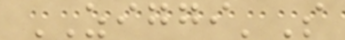ZIGGI'S
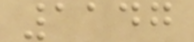1147
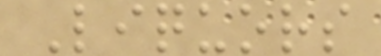Liquors
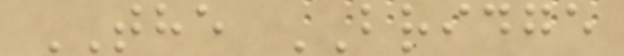THE BRIDGE
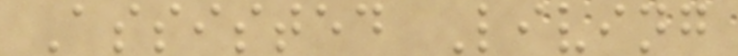Assisted Living
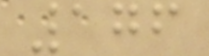176
